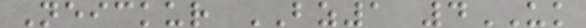Neickur BZ1 4UK
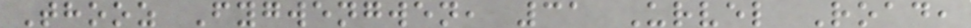Thooz Fygwengwen, 31 Urvel Road,
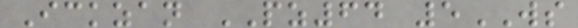Ickzan PZ64 5WS
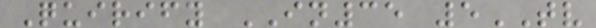Quirify IN35 5TV
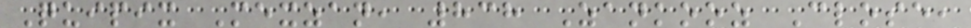Quipix Mexzan, 838 Zankooz Close,
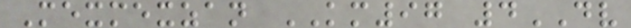Mexmexzan KM97 4DV
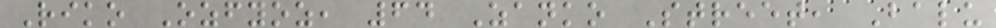Riko Ozfyoz, 64 Zanko Street, Balu
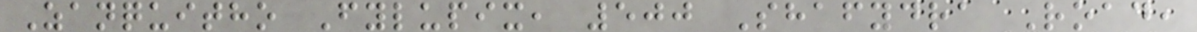Zanquitho Fylupix, 500 Shafydra Road,
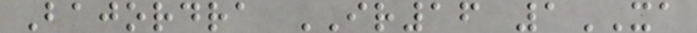Bajordra IR16 1XA
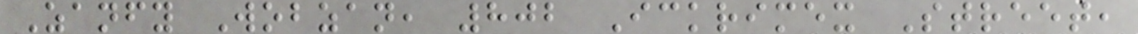Zanfy Wobzan, 802 Ickrimex Street,
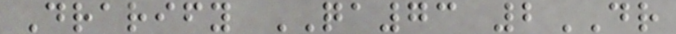Drarify QA73 2DR
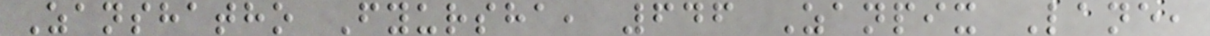Zanshatho Fyursha, 646 Zanpix Lane,
